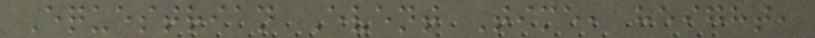Equestrian Event Time, height,
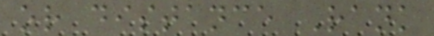or distance Rank
